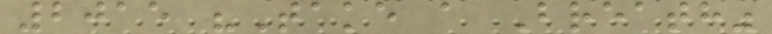2015 "Take a Breath"
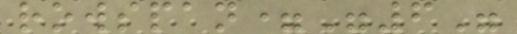rowspan="6"
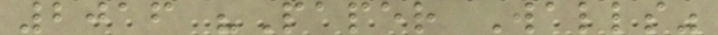2016 "Paper Walls"
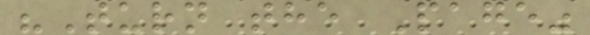"Turn the Page"
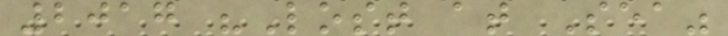2017 "Lost at Sea"
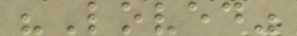"Loved"
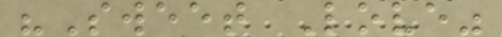"Sweet Love"
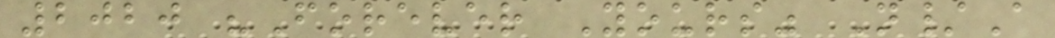2020 "Forever Yours" N/A
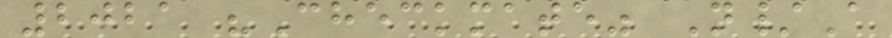2021 "Checkmate" N/A
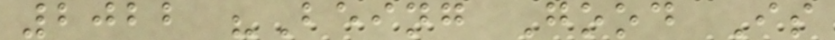2022 "Being Good Is
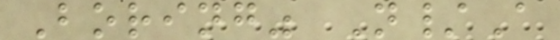Boring" N/A
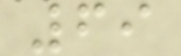69
